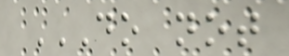DO NOT
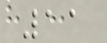11
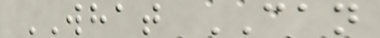WHAT CAN
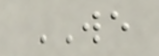WE
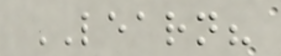LEARN?
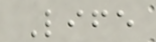Life
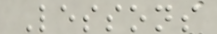Lessons
